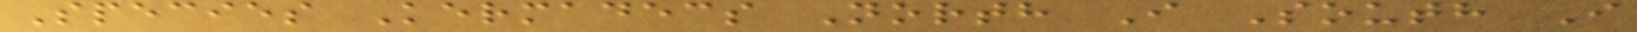Species Kermadecs North I South I
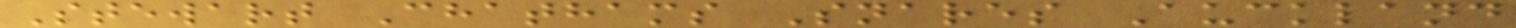Stewart Chathams Snares Auckland
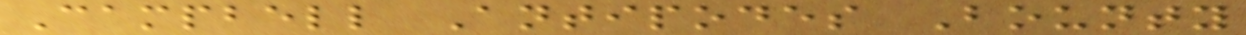Campbell Antipodes Bounty
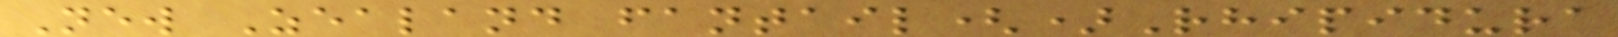New Zealand fantail()Rhipidura
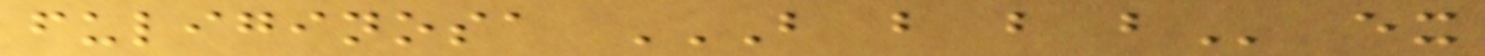fuliginosa B B B B ex
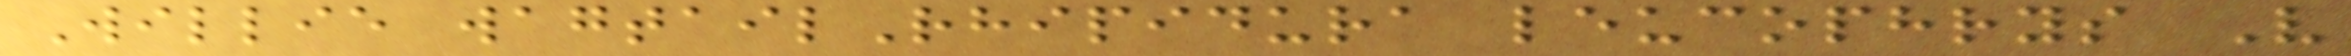Willie wagtailRhipidura leucophrys V
